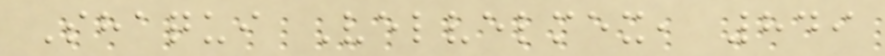Shaqui Velvelmex, 849
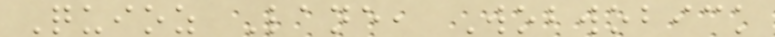Quioz Lane, Wobwobick
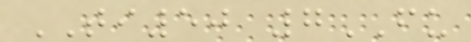TI50 7FU
